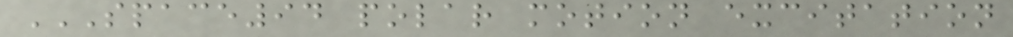SPACE94 POLAR MOTION EXCITATION
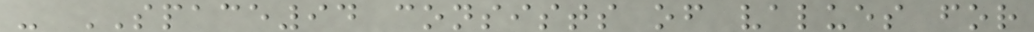- SPACE94 consists of values for
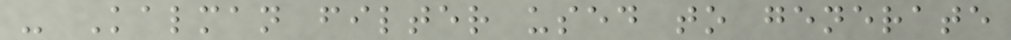- Kalman filter used to generate
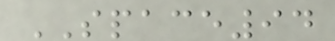SPACE94
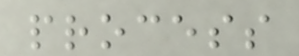process
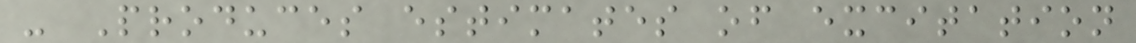- Produces estimates of excitation
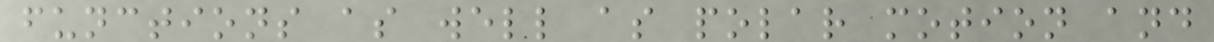functions as well as polar motion and
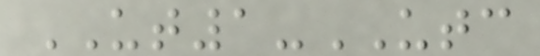UT1-UTC
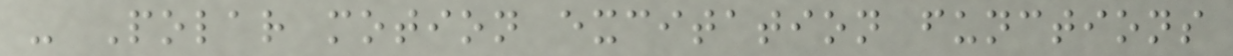- Polar motion excitation functions
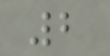2
